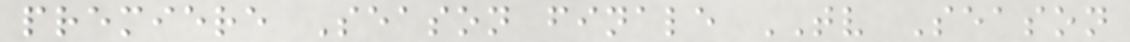premiere Season finale TV Season
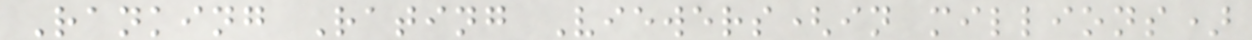Ranking Rating Viewers(in millions)
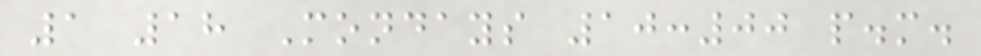1 18 Mondays 10:00 p.m.
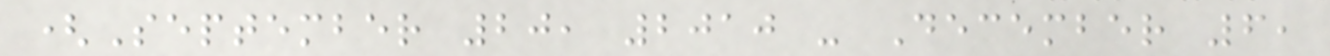(September 20, 2010 - December 6,
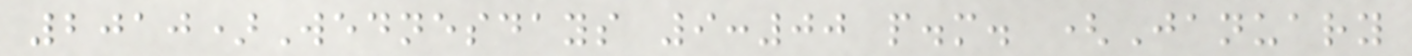2010)Wednesdays 9:00 p.m. (January
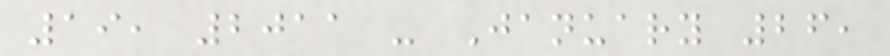19, 2011 - January 26,
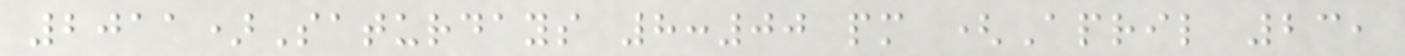2011)Saturdays 8:00 pm (April 23,
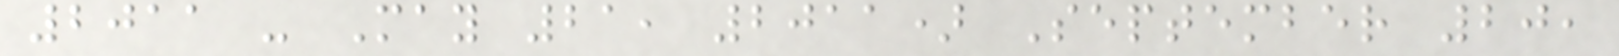2011 - May 21, 2011) September 20,
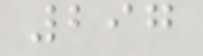297
